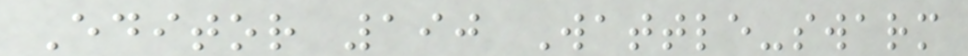Editor 190 Wattle-swarm
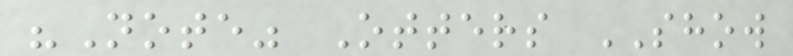"Note" Otters SHOW
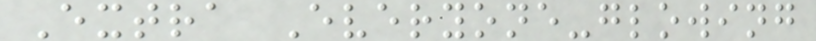Extra Everyone-glowing
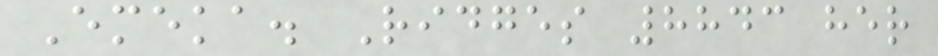Emeka. Ridges 8843 her
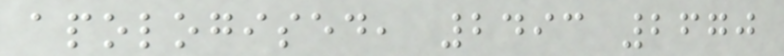apologised, 2493 2670
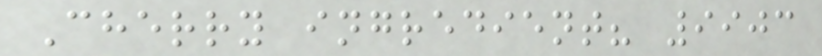Cherry ingredient? 9903
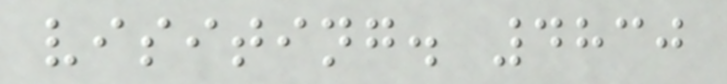visiting. 4830
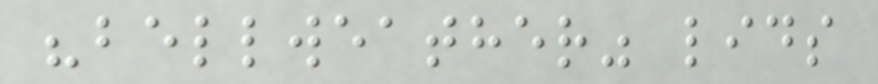"bellweather" lids
